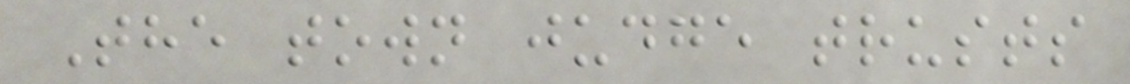The town judge trusts
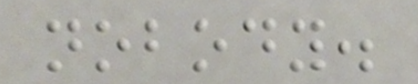nobody.
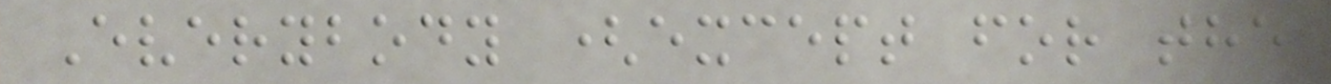Everybody (except for the
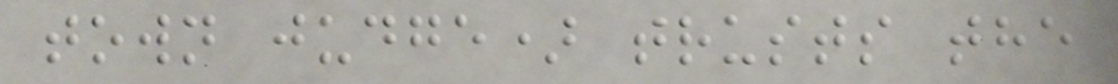town judge) trusts the
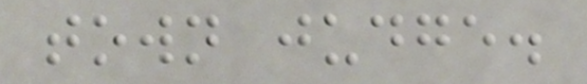town judge.
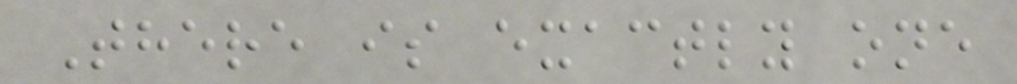There is exactly one
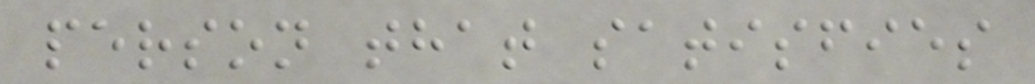person that satisfies
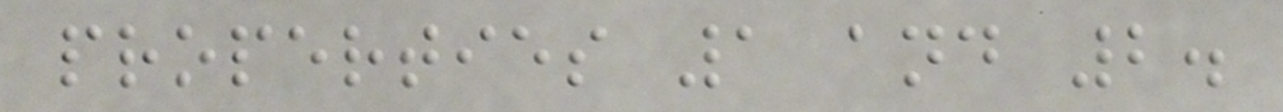properties 1 and 2.
